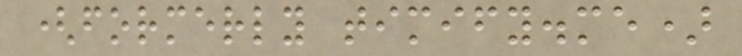(formerly timify.me)
